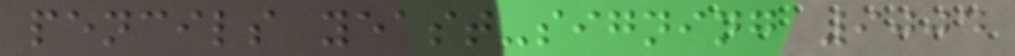pencils yeast-signing 9004
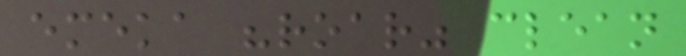emeka "roar" clean
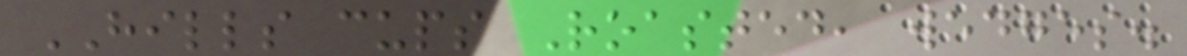HILLS cups Roasted, wedges.
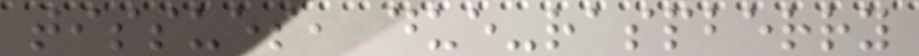tissues, due-raspberry
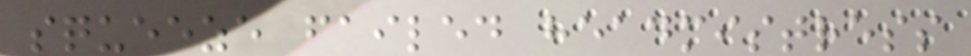squeeze failed headmistress
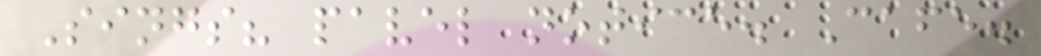Sings? pavel notice. Cafe.
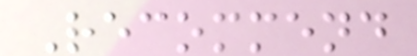Recommend
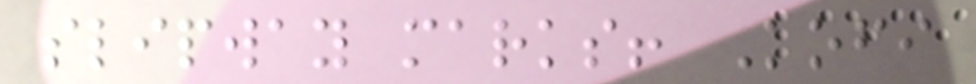slipway marks! Kofi
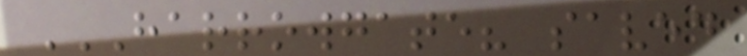HARROWGATE? SAVED
